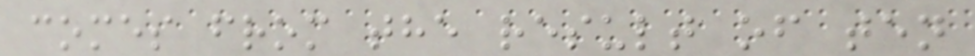comes from the result of ten
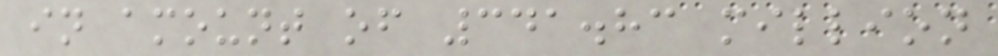in amount of 341.83 million
